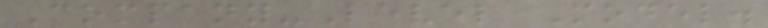Company-Level Model.
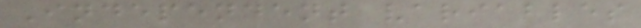Independent variables
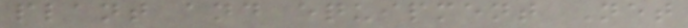plant and equipment Net
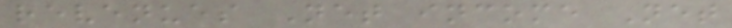revenues Net income Net
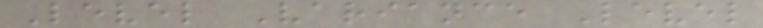Level Variance Level
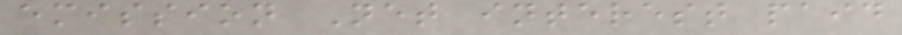emission Net interest paid
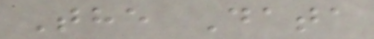The Data
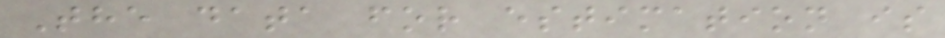The data for estimation is
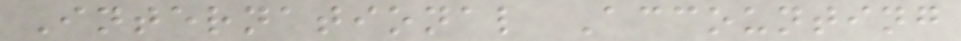International Accounting
